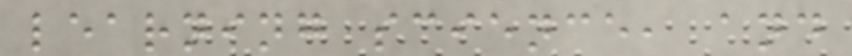learning science, and
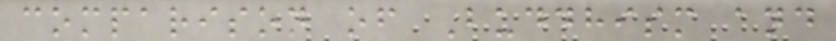comparison of Buddhism and
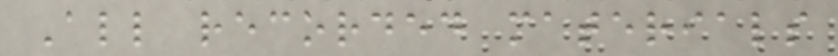All recorded materials
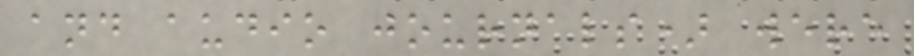and audio journals) were
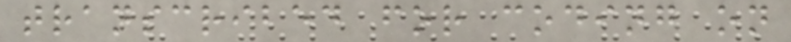transcribed for coding on
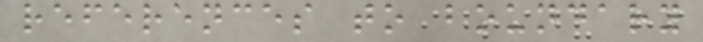references to boundary
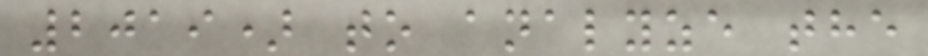2019) to analyze the
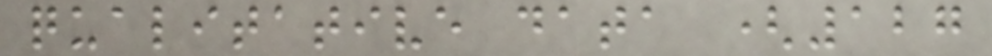qualitative data (127
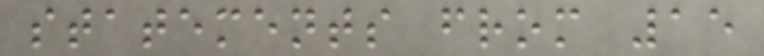statements from 15
